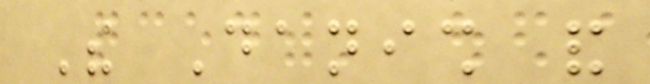The Danish and
